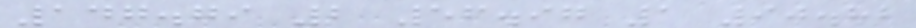147.79 2 56.97 1 90.82
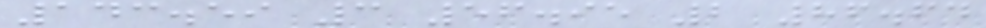143.59 3 56.95 2 86.64
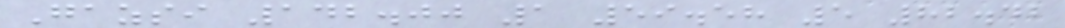Gazsi 142.00 1 59.58 5 82.42
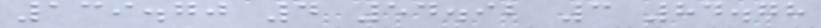139.70 4 54.92 3 84.78
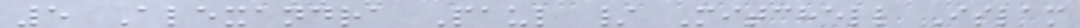5 Alexandra Paul / Mitchell Islam
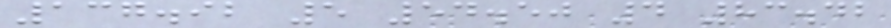137.92 5 54.50 4 83.42
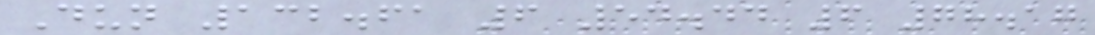Dun 132.61 6 54.44 6 78.17
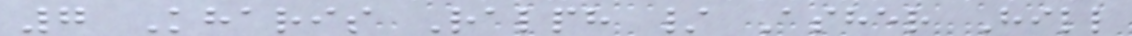7 Kharis Ralph / Asher Hill
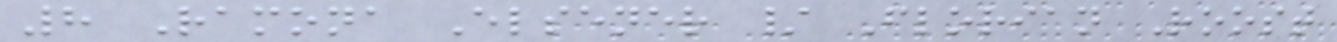8 Ramona Elsener / Florian Roost
